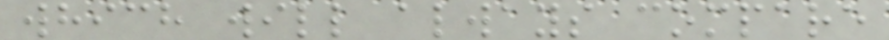which will always compare
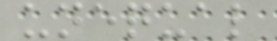unequal
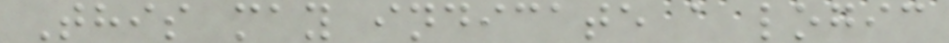This may indicate a logic
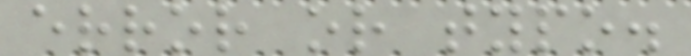error or typo.
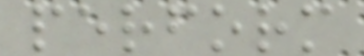perform
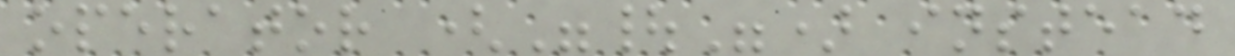operator ("|") instead
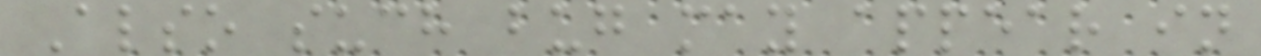Also such bug may appear in
